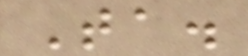Ta.
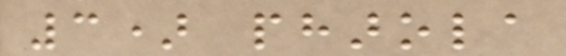3) pharola
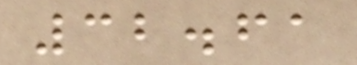32.61
